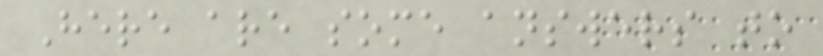Here are some answers to
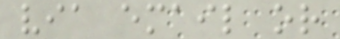via email or
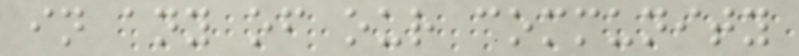in any of our community
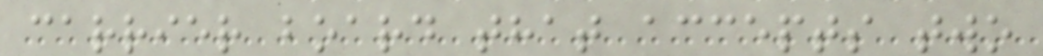carrier board that accepts two
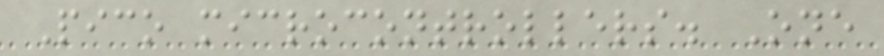Pico microcontrollers. One
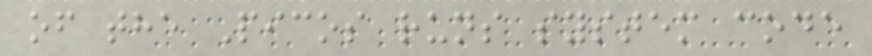of the Picos runs system code
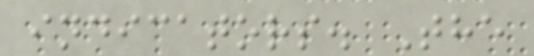indicators. The
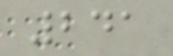241
